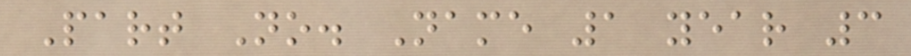Part No. Name 1 year 3
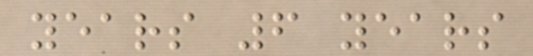years 6 years
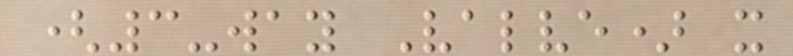(3-way Valve) x
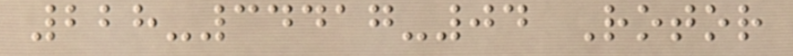228-34417-04 Rotor
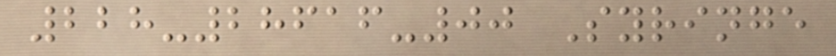228-28616-00 Syringe
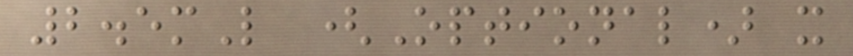2.5mL (Optional) x
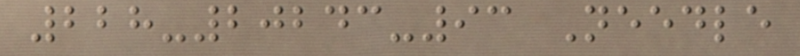228-20243-93 Needle
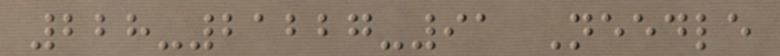228-21227-91 Needle
